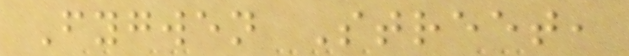Fygwen Street,
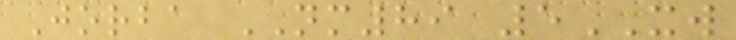Jorba NM89 5XW
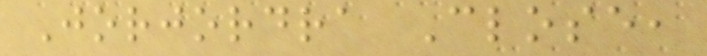Jorjordra Close,
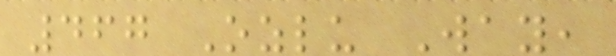467 Ozlu Way,
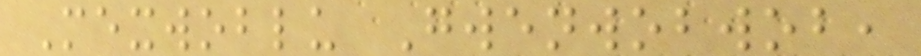Mexwoblu Gwenwobwob,
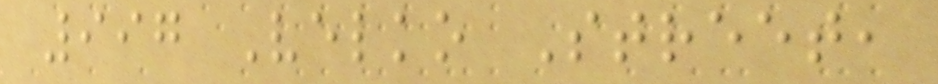997 Velko Street,
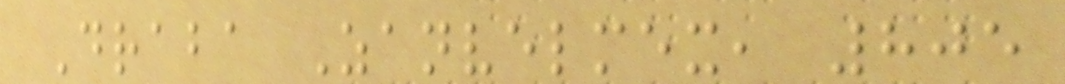Draba Zanvelmex, 805
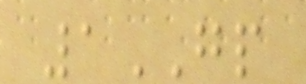1GP
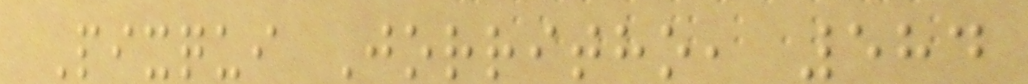Pixqui Jorritho, 584
